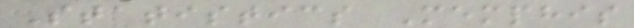Statistics Memphis
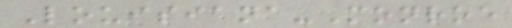Louisiana-Monroe
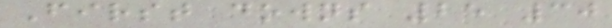First downs 25 30
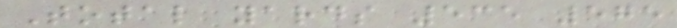Total yards 535 575
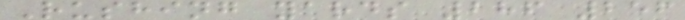Rushing yards 286 256
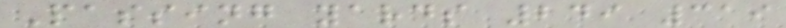Passing yards 249 319
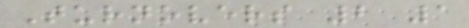Turnovers 2 1
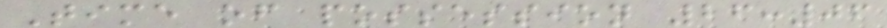Time of possession 26:06
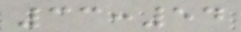33:54
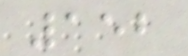152
